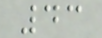43
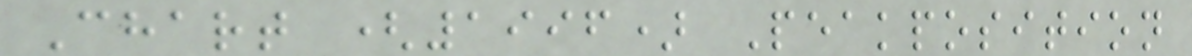Chart (1996) Peakposition
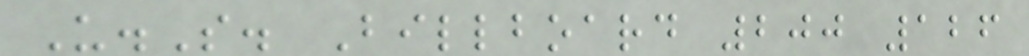U.S. Billboard 200 126
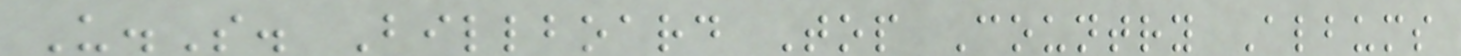U.S. Billboard Top Country Albums
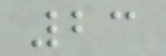23
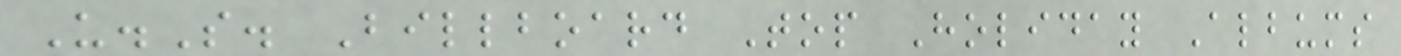U.S. Billboard Top Holiday Albums
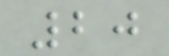20
